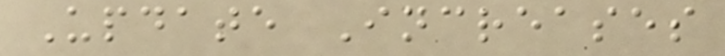Update Increases
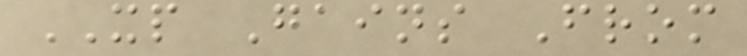XP Gains From
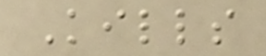Kills
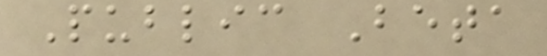Public Beta
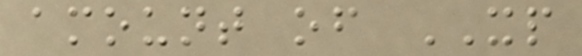amount of XP
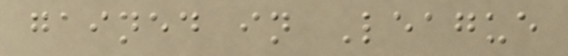gained in League
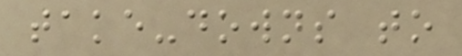take-downs to
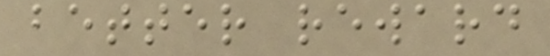better reward
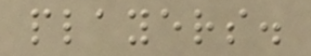players.
